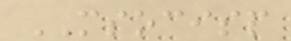MSOCISP
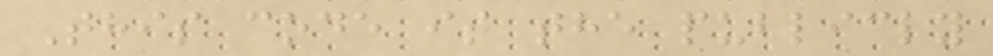This code is the publicly
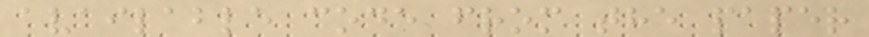available code from the paper
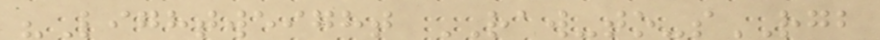"Lightweight RAW-to-sRGB
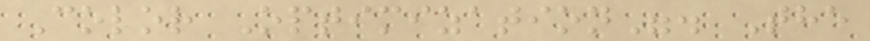Color Optimization". The
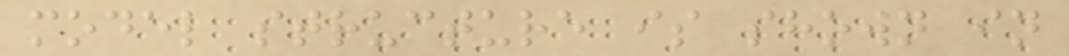model structure is shown in
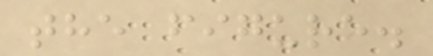the figure.
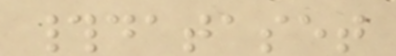#dataset
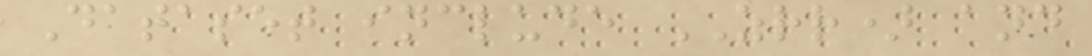Dataset include ZRR) and
